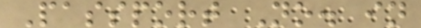Passport No. in
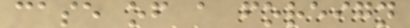case of a foreign
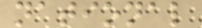national
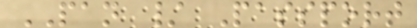PAN / Passport
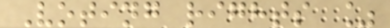Voting rights %
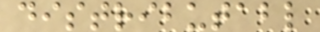distributabl
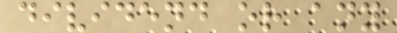dividend or any
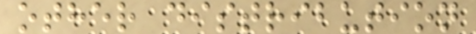other distribution
